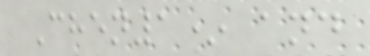Chen1* and
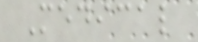Medical
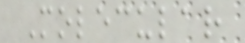Molecular
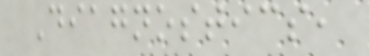Diagnostics,
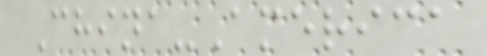China-America
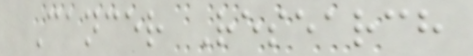Cancer Research
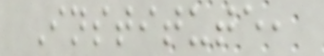Institute,
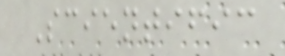Scientific
